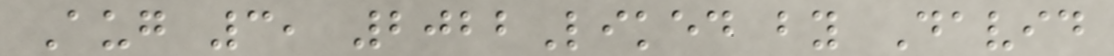Aug 3, 2022Liked by David
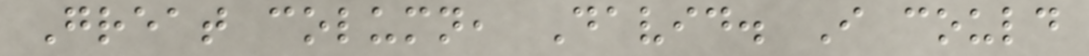Great column, David. I could
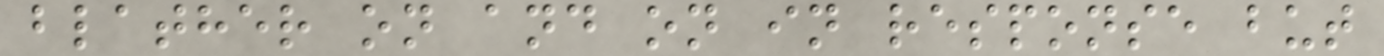blather on and on in response but
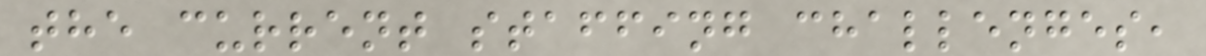the current staffing challenges,
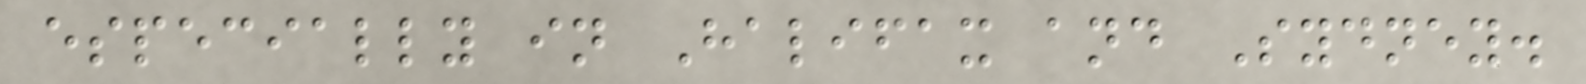especially in Halifax and Sydney.
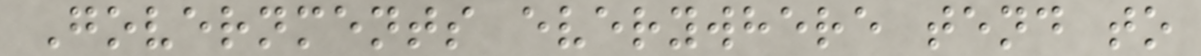Governments everywhere tend to
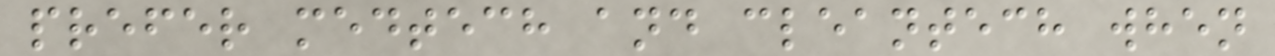prefer medtech and cleantech when
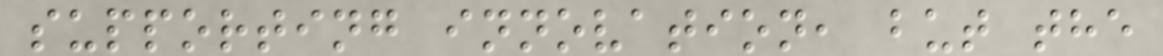supporting innovation, but the
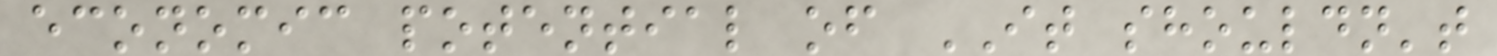economic potential of IT shouldn't
